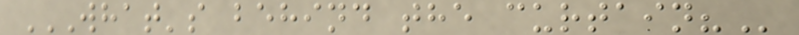WHAT'S BEHIND THE CURTAIN?
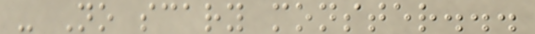- No scary monster...
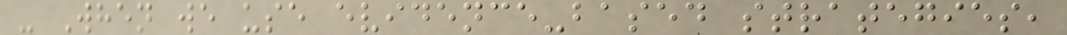- When we use evidence-based strategies,
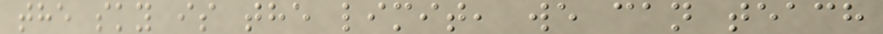the sky is the limit, we can teach
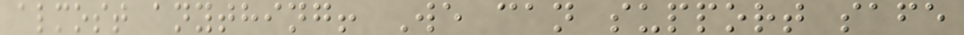almost anything! We can support safe
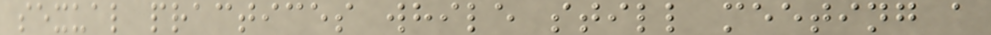sexual practices while still meeting a
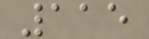115
